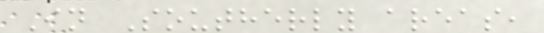In Southerly areas,
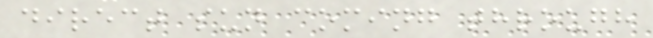direct sun coming through
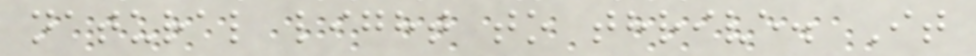natural light to thrive. It
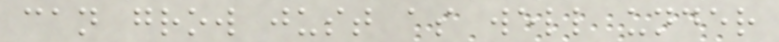can grow just as well under
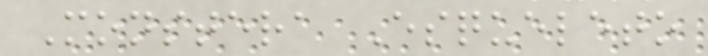Monstera Esqueleto
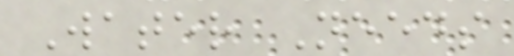Water Needs
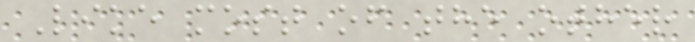Like most of the other
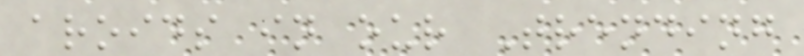aroids in our Trending
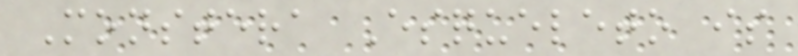Monstera Esqueleto is
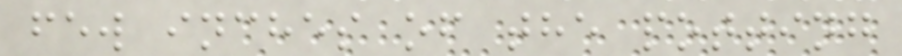few inches of the potting
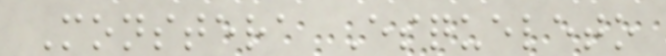Monstera Esqueleto
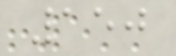150
